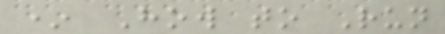* How to Run
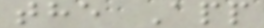the App
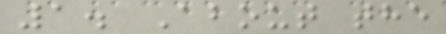1. About the
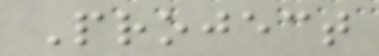Project
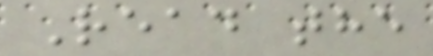Read the
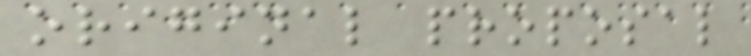original proposal
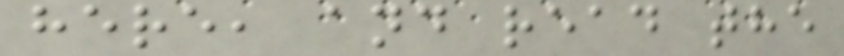here, and read the
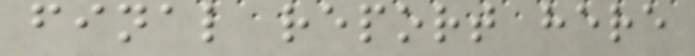final report here
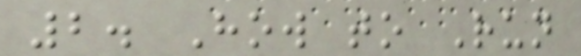2. How to Run
